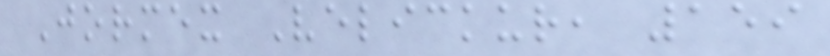Jormex Velickur, 159
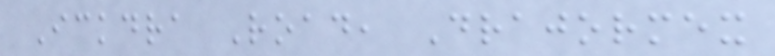Ickdra Road, Drajormex
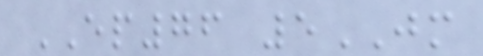EP76 5JM
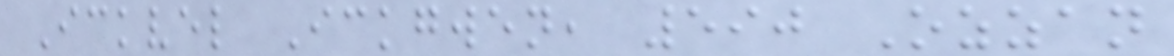Ickvel Ickgwen, 590 Ozzan
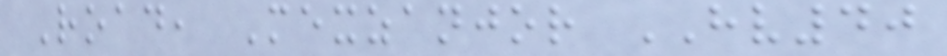Road, Mexzanjor HV40
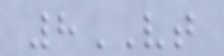8VT
